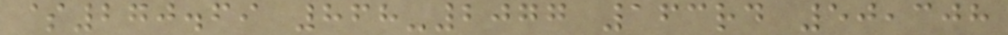$270.69 868-2077 163rd 50,308
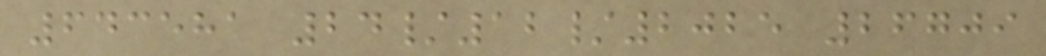643581 24/12/2025 26709
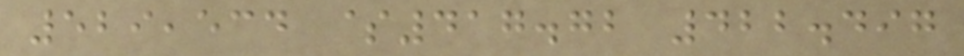529,534 $417.72 422.497
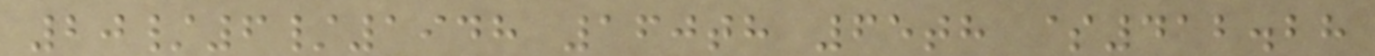20/6/1948 160th 65th $412.28
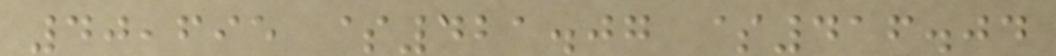40,695 $421.07 $416.04
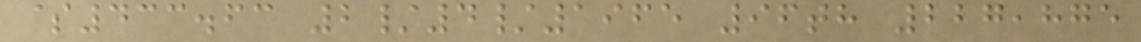$433.63 2/4/1965 96th 227,875
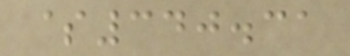$340.31
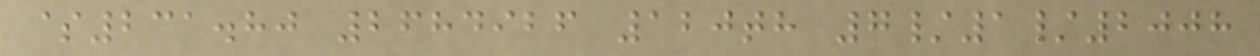$231.80 2684926 120th 7/1/2008
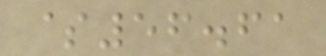$56.61
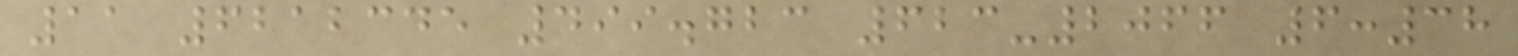11 6212345 499.723 623-2066 6:38
